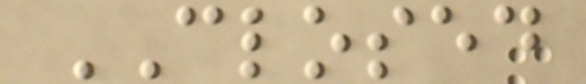CLOSED
